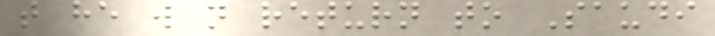that he will not return to Saudi
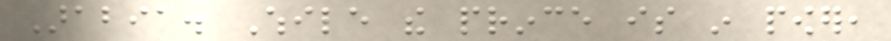Arabia. While the prince is in power,
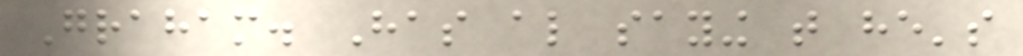Graham. Has also saying that he's
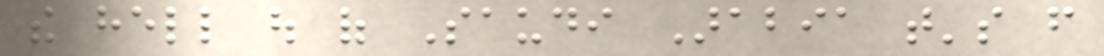the hell out of Saudi Arabia that's from
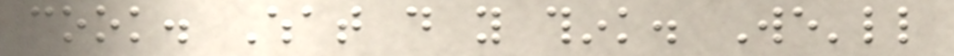cook. What do you think. We'll
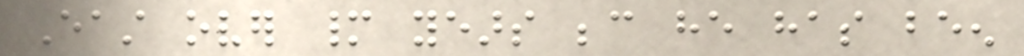East over many years because he has been
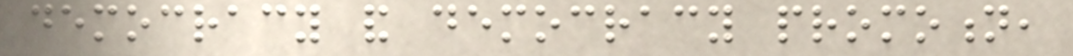democracy and democracy promotion,
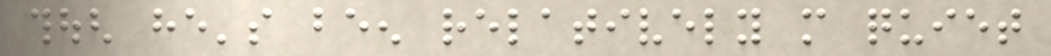though he's been relatively more quiet
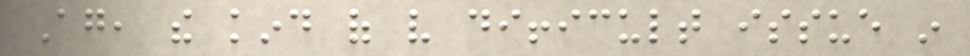Again, the kind of very difficult issue in
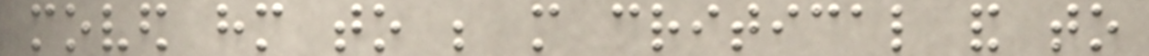moved him to be more critical and to
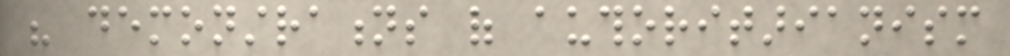his demonstrations of authoritarianism
